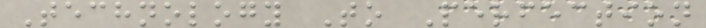Technology To Perfection
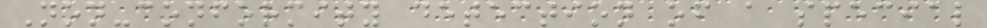Non-conformity detection of a special
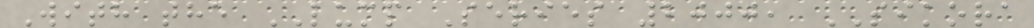With the LUMP Series 2000, SIKORA
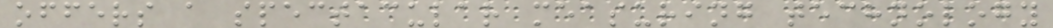offers a spectacular measuring technology
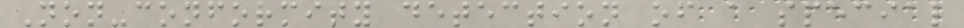Non-conformity detection of a special
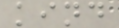kind
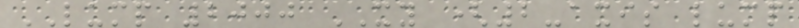LUMP 2000 XY (2-axis lump
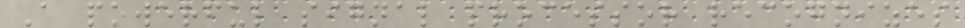A powerful signal processor recognizes
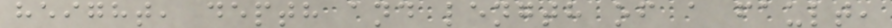height, depth and length of a fault,
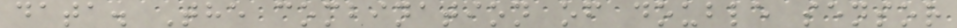data. The combination of double sensor
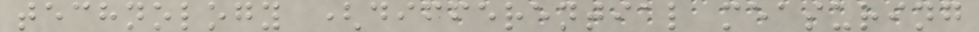technology (differential measuring
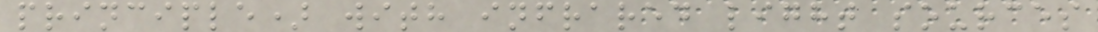principle) with infrared light sources
